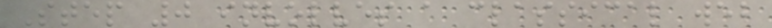Step 0 involves a classical web
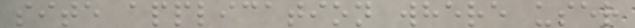site application where user
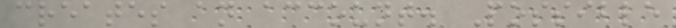creates an account. Possible
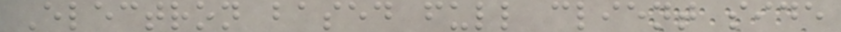Electron based full client side
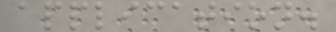application.
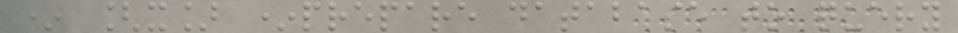* [x] *prepare database to query
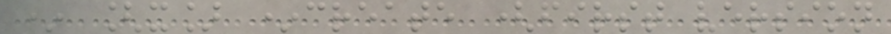* [x] *create (first version
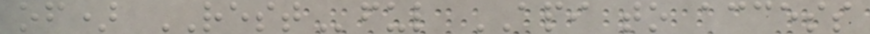of) RESTful API to access
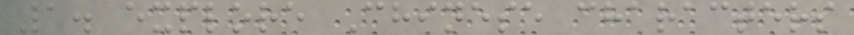1. explore Chinese characters
